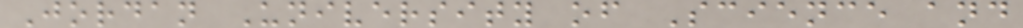Jordan University of Science and
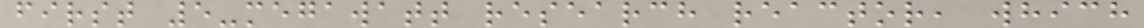first 5-megawatt research reactor, which
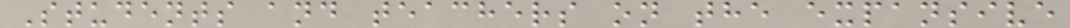Students and teachers on the expansive
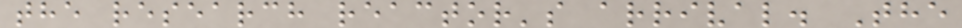the research reactor's arrival. The
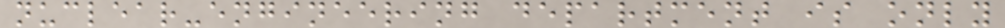nuclear-engineering department is only
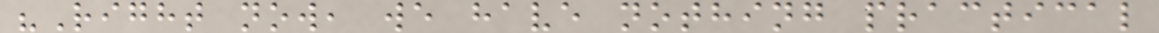"Right now, we have nothing practical
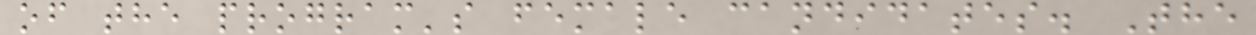of the program's female candidates. The
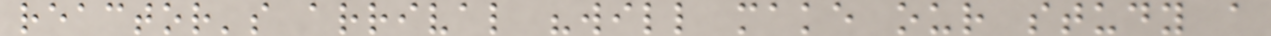reactor's arrival "will make our study a
